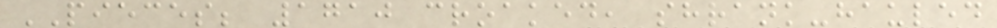PIECES; 1710 croaked, shrank-hauled
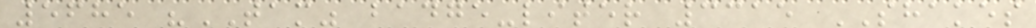5685 "TAM" badge-liter 3315 SHAKES
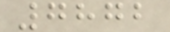7872
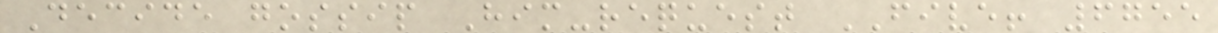Decide gossip Him-request FIVE! 6755
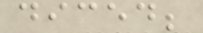diced;
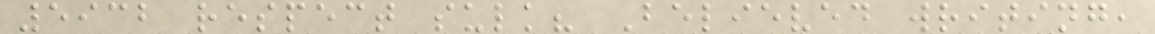5932 respect sulk? Believed writing,
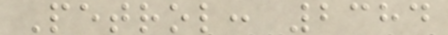Petrol: 2384
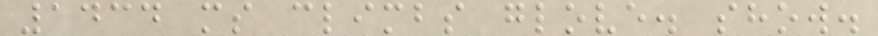1434 ms climbs glove. show.
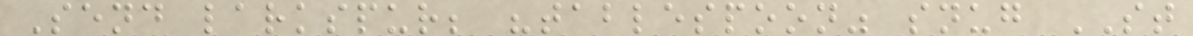Send larkspur; "tablespoon" snug ST
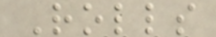Rolls
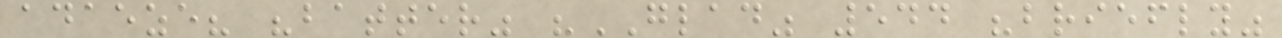adaeze? "batter" "GLAD" 544 "briefly"
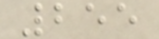255
